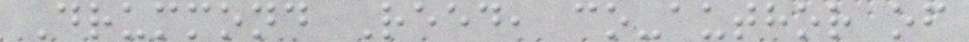Drummond Reed, co-author of
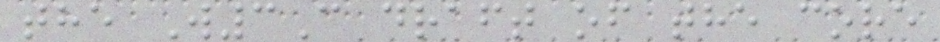the W3C draft of the core
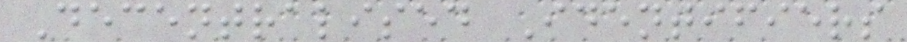Decentralised Identifiers
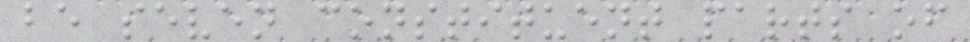be seven constituent parts of
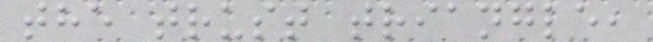the trust triangle,
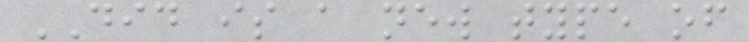DID is a new type of
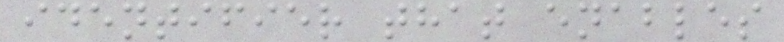identifier that enables
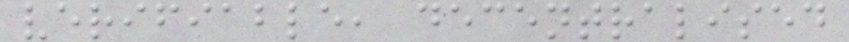verifiable, decentralised
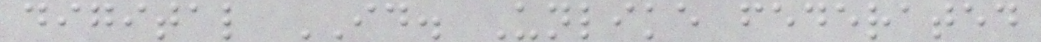digital ID. Unlike federated
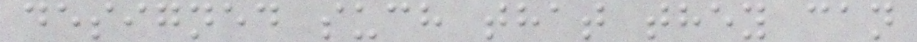designed such that they can
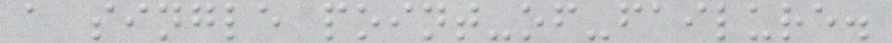a single point-of-failure.
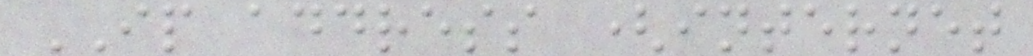IP address (internet
